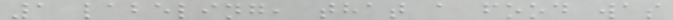1 labeling, that a food was
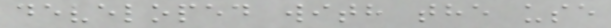developed with the use
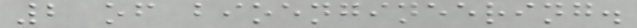2 of bioengineering.
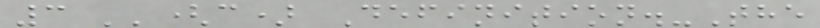3 ''(c) Definition.-The
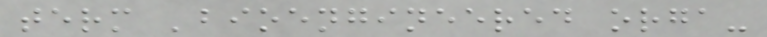term 'bioengineered orga-
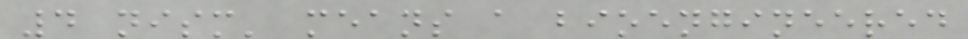4 nism' means a bioengineered
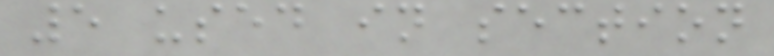5 used in section
